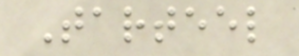Tarteel
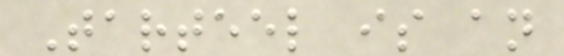Tarteel is an
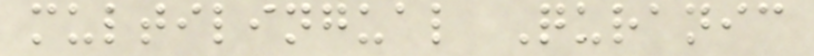multilingual Quranic
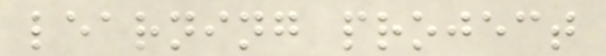learning project
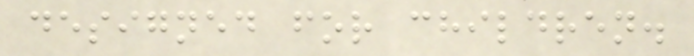designed for children.
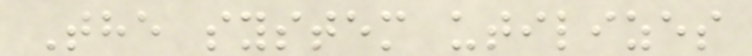The system utilizes
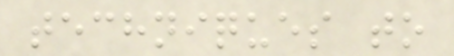techniques to
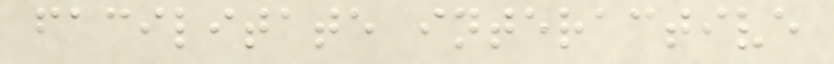facilitate interactive
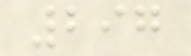297
